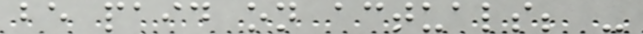be paid on actuals; -
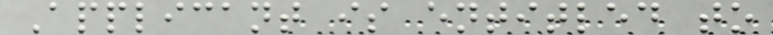Applicant is entitled to
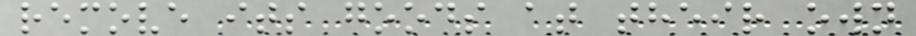remove its goods at their own
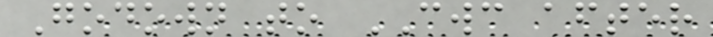Godown to CWC after
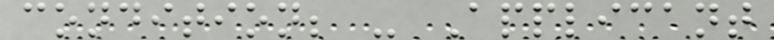condition; - Applicant
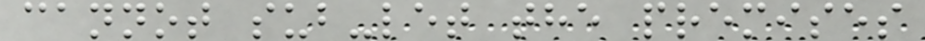cannot sub-let the premises
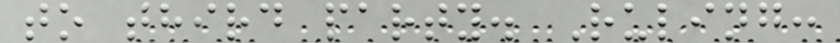to third party. Ruling:
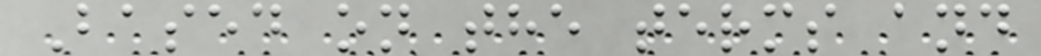Based on the terms and
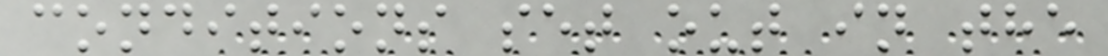conditions set out in the
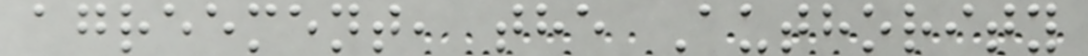agreement, the Authority
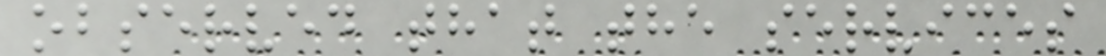observed that the services
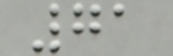71
